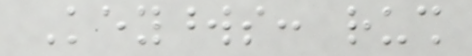Keywords: rush
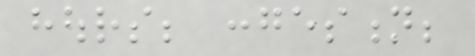hours; congestion;
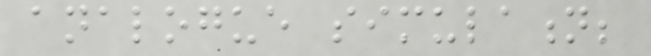analogue simulation;
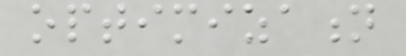optimization
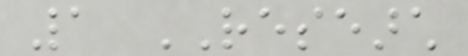1 RESEARCH
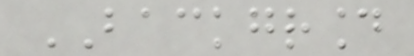BACKGROUND
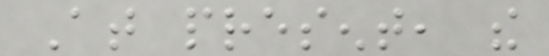At present, the
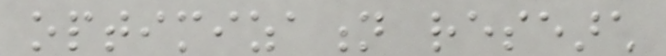optimization research
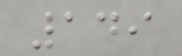149
